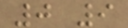0 9
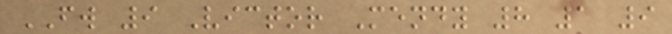FW 9 Victor Mendy 8 1 9
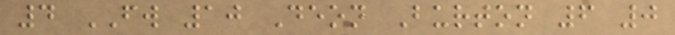4 FW 10 Deon Burton 6 0
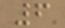6
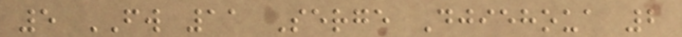5 FW 11 Serge Djiehoua 2
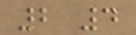2 4
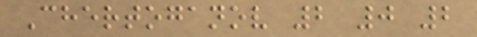Chertoganov 2 0 2
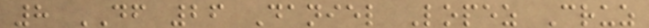8 DF 26 Daniel Lopez Cruz
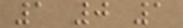1 0 1
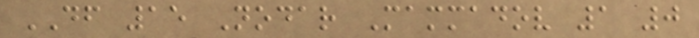DF 15 Nodar Mammadov 1 0
